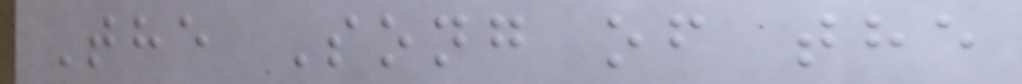The Song of the
